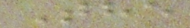The
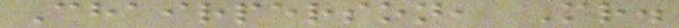Chairperson, Mr.
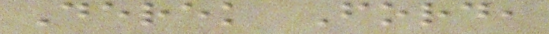Derek Ford,
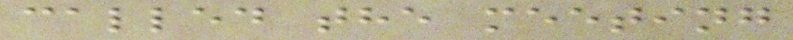called the meeting
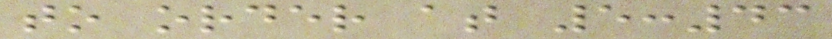to order at 5:43
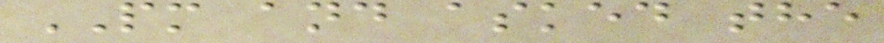PM and asked the
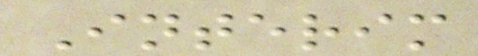Interim
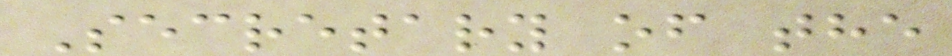Secretary of the
